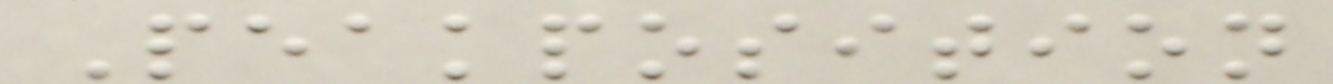Peakposition
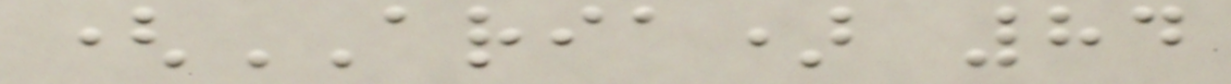(ARIA) 84
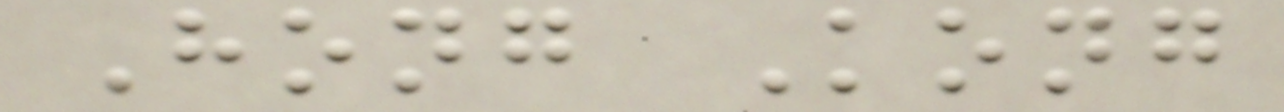Hong Kong
